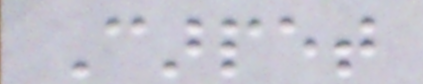Carpet
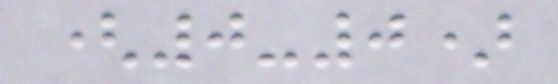(0-0)
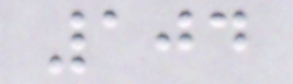104
